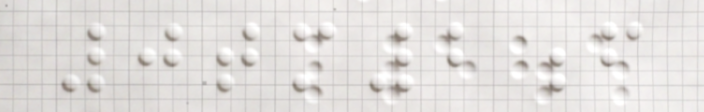0tm2f
